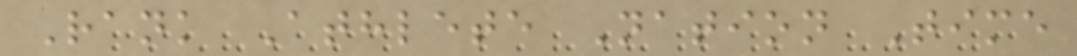Rank Athlete Nation Time
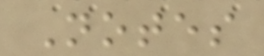Notes
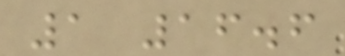1 16.6
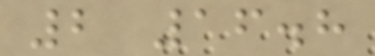2 16.8
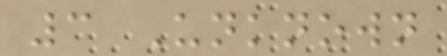3 Unknown
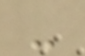-
